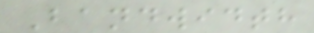Bandwidth
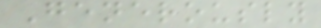Generously
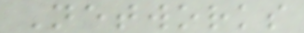Networks
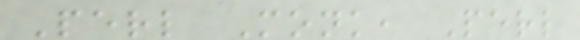Perl Monk, Perl
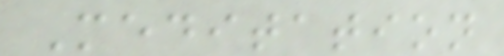Meditation
